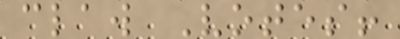claw Votes!
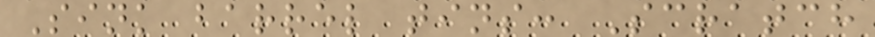Sink barrel tins: Scratch
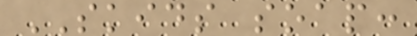SKIDS soap:
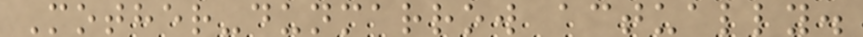Mother-dunmarrow actually.
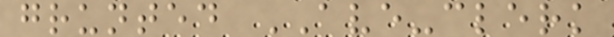grunted AVE-clerk
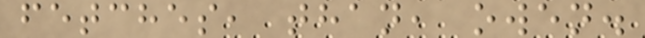fetches, than, owen.
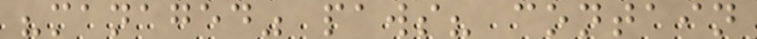"managed" paws? contain
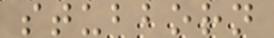stubborn
